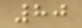80
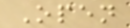Open
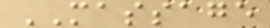MASSAGE
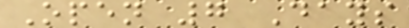Open 7 Days
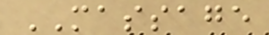MASSAGE
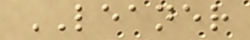LEANER
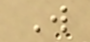W
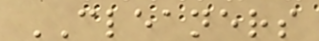CLEANERS
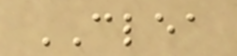CLEA
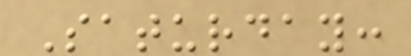Saturday:
